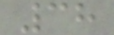38
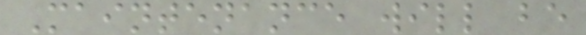Maintenance will be
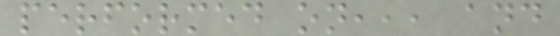performed on,,, and
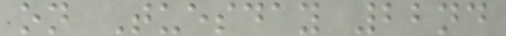on Tuesday 22nd
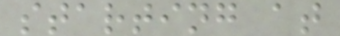starting at
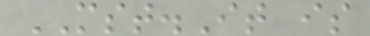MST.It is
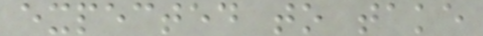expected to take
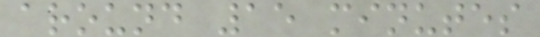around 15 minutes
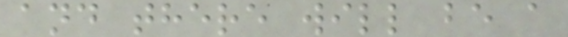and there will be a
